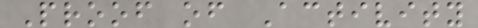Proof of Activity
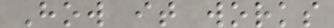How it works
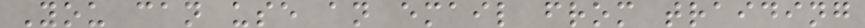You can use an email from traiding
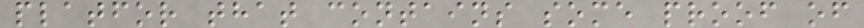platfor that contains some proof of
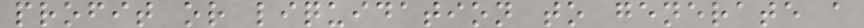profit or liquidation to generate a
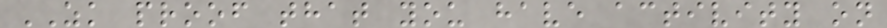ZK proof that you have activity on
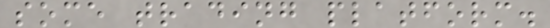some trading platform.
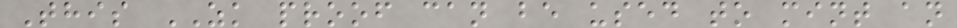This ZK proof can be used to mint an
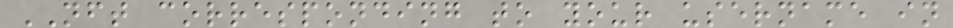NFT corresponding to your username in
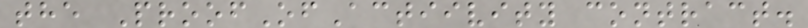the ProofOfActiivity contract.
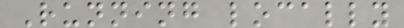Running locally
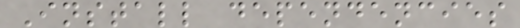Install dependencies
